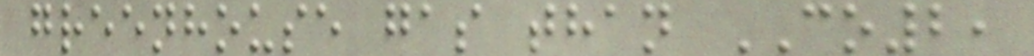greenhouse gas than CO2,
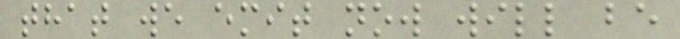that we emit now will be
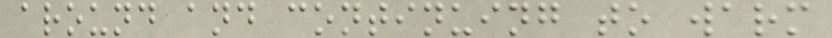around and continuing to warm
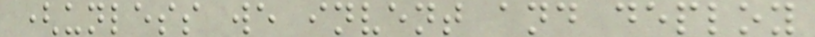(unless we invent and deploy
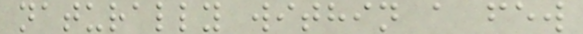naturally within a few
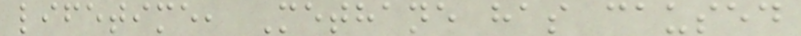lifetime, Methane has caused
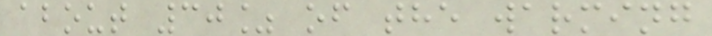about 30% of the warming
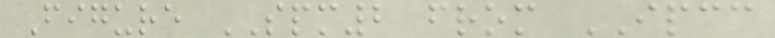Figure SPM2 from IPCC
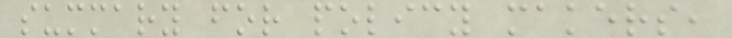summary for policy makers,
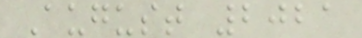August 2021
